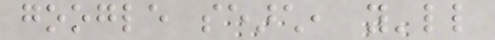google search, you'll
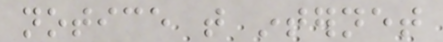notice that internet
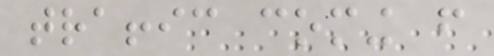traffic coming from
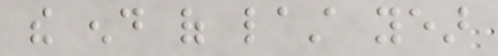the end of last year
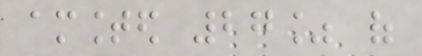amounted 27% of
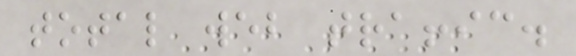total web traffic.
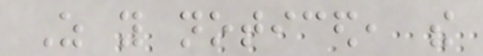As you noticed, the
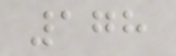178
